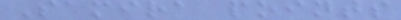Samira points
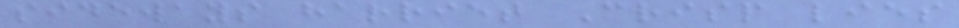sideways harriet Crisp lies
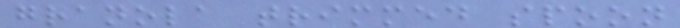granola trimmed spoon
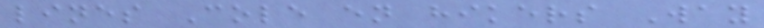lines Cole en hikers Way
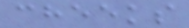cheeks
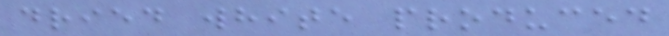dried white produced
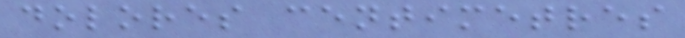dolores centimetres
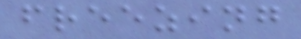freezing
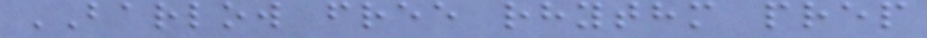BARLOW free rhythm prep
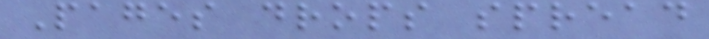Pages drops spread
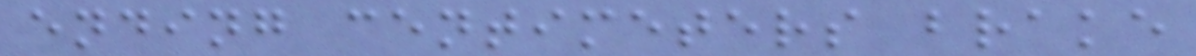ending centimeters brake
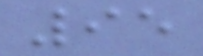95
